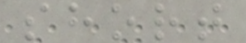short
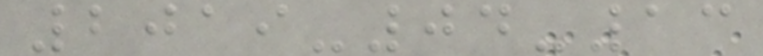2019-04-13
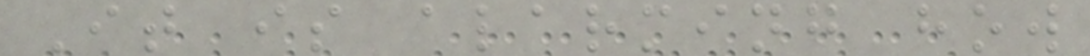It is alarming how
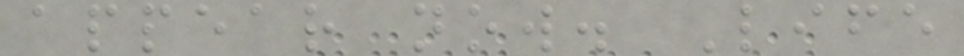appear now. Life
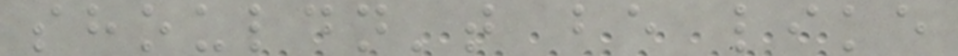shouldn't be like
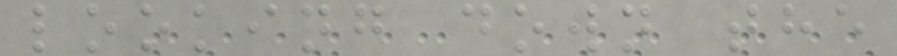looking down the
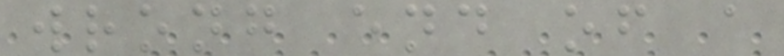wrong end of a
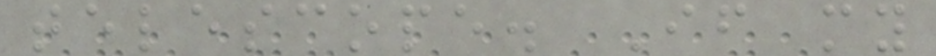telescope. If my
